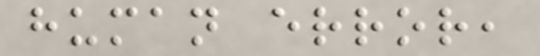human error,
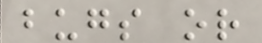bugs or
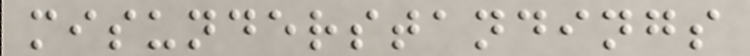misunderstandings
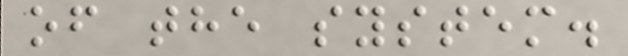of the system.
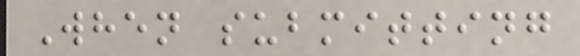When submitting
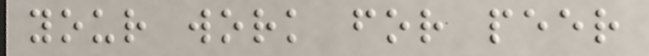your work for peer
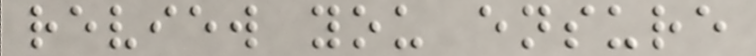review you ensure
